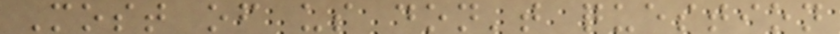Most of us don't question
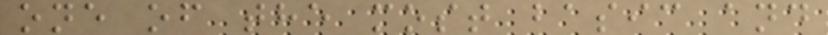one of the most basic and
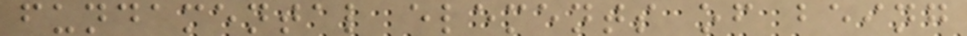fundamental elements of being
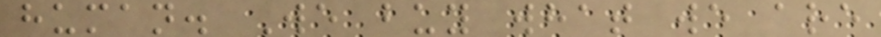human. We buy what we are
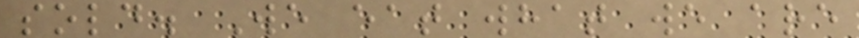sold. We eat what we are
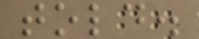told.
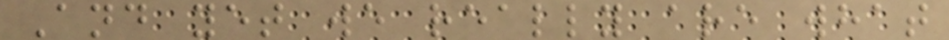And yet we really are what
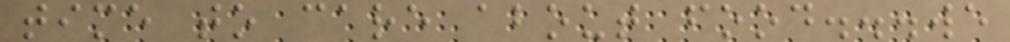time to care about food...we
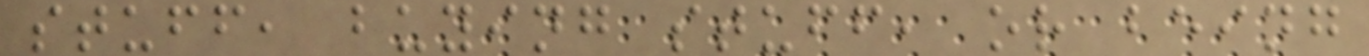stuff, buying stuff, or being
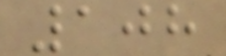108
